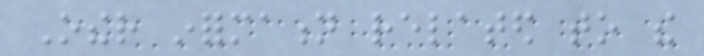Other information related to the
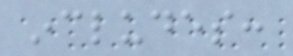includes:
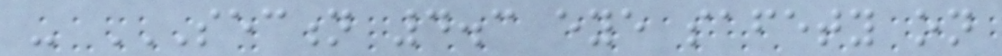- SECTION 4.3 EYE SAFETY ON
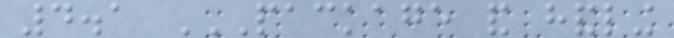4.1 PACKAGE AND HANDLING
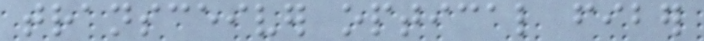transceiver optical fiber
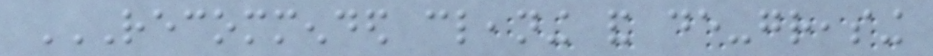RECOMMENDED CLEANING AND DE-GREASING
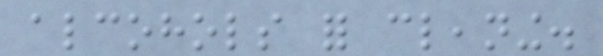alcohols for cleaning.
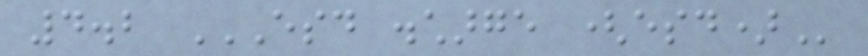4.2 ESD DISCHARGE (ESD)
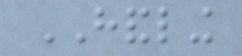HANDLING
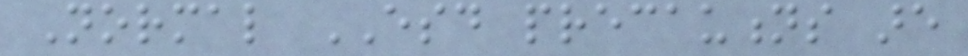Normal ESD precautions are
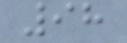98
